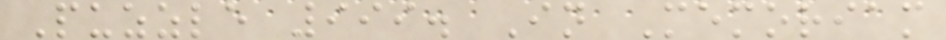Puzzle 999. In Memoriam
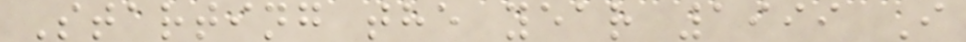Starting the year 1999 I
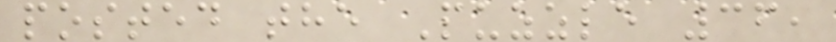posted the Puzzle 36,
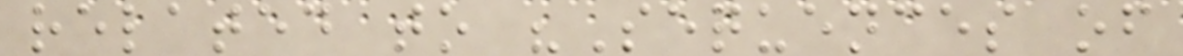related to "Sequences of
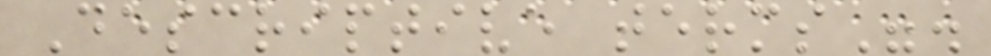Descriptive terms".
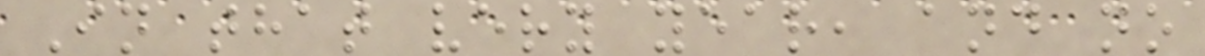In that very year, and no
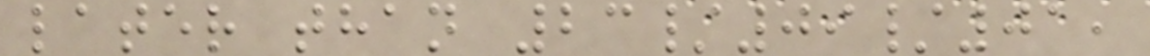later than 23/09/01,
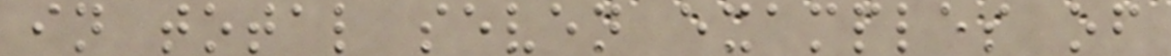in total seven examples of
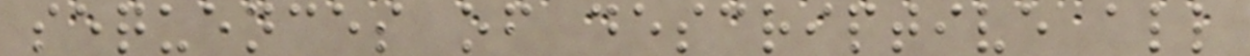sequences of descriptive all
